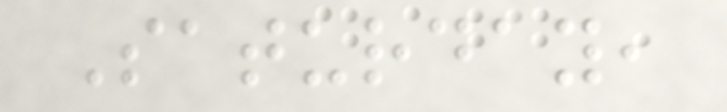Saturday,
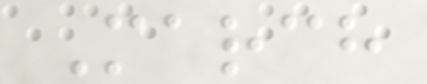March
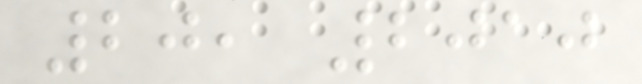20, 2010
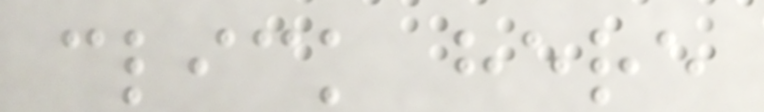click here
